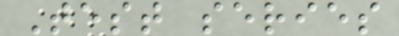Test series
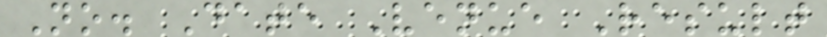No. Date Venue Result
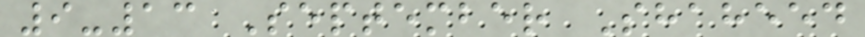9-13 September Shaheed
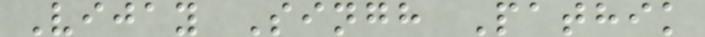Vijay Singh Pathik
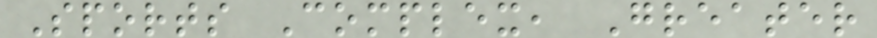Sports Complex, Greater
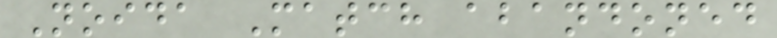Noida Match abandoned
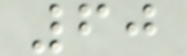60
